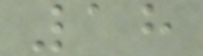18
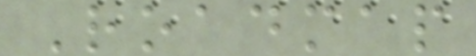Roadmap
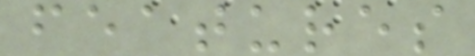features
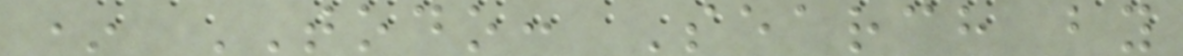* TODO: Search by
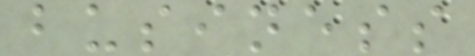business
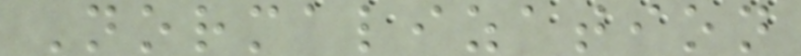Normalization
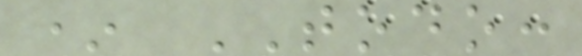* TODO:
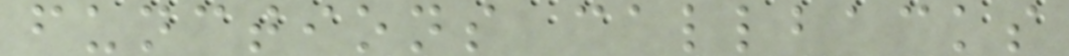functions callbacks
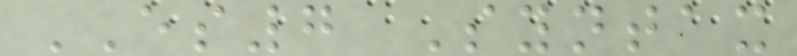ES7 Syntax
